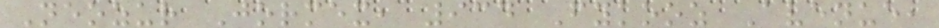Neozur Jormex, 934 Fykooz Avenue,
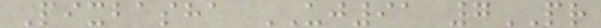Pixbasha UJ91 7PR
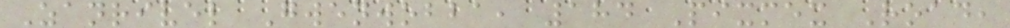Zanrivel Gwenwobba, 184 Pixmex Road,
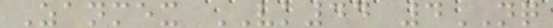Zanmex VK44 4NQ
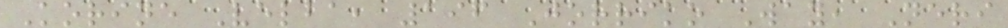Korine Velba, 196 Jorriko Way, Neri
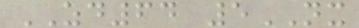ZD64 5NX
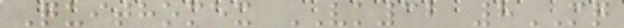Quithomex VK32 8MQ
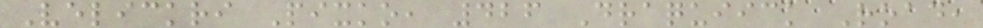Velickri Pixko, 426 Draquiick Road,
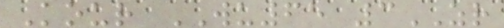Kour WU65 3ZR
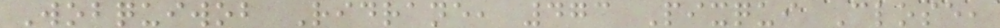Wobquiwob Ridrane, 473 Pixqui Close,
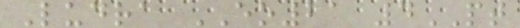Ludra EO21 4PT
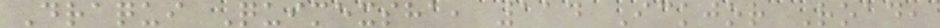Draqui Quimexsha, 114 Ickjor Road,
